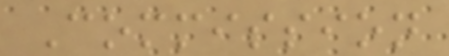Commission
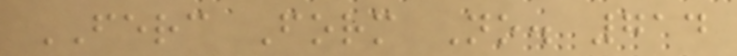FERC Form No. 714
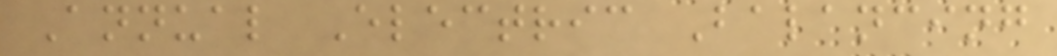Annual Electric Balancing
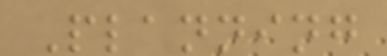Planning
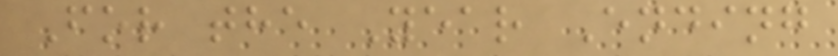For the Year Ending
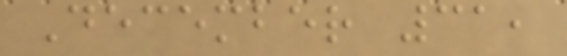December 31,
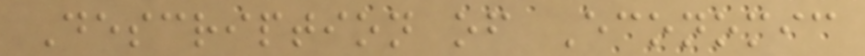Description of Economic
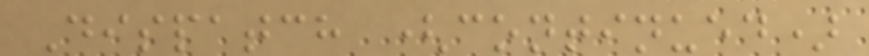Dispatch (continued)
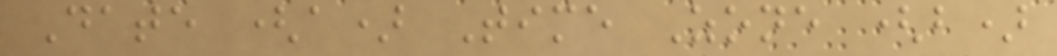Date (a) Time Zone (b)
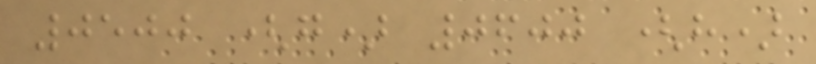0500 (g) 0600 (h)
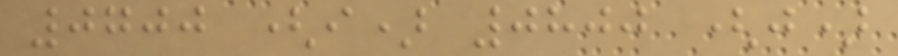0700 (i) 0800 (j)
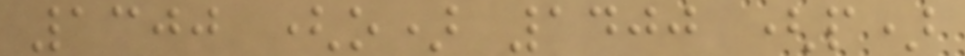1300 (o) 1400 (p)
